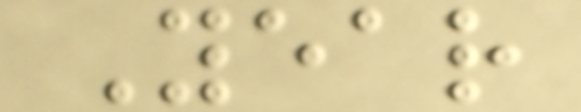Year
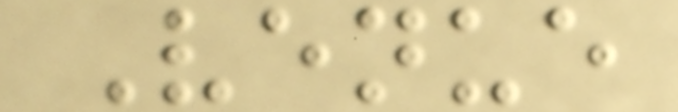Venue
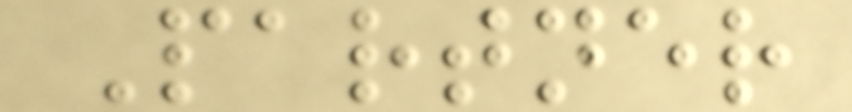Partner
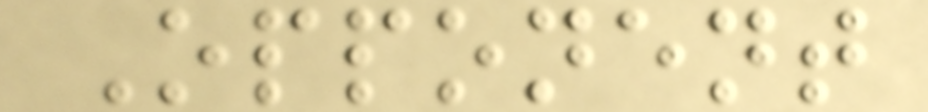Opponent
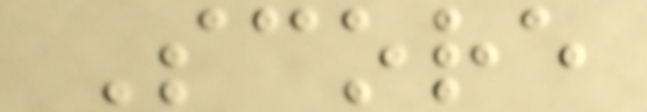Score
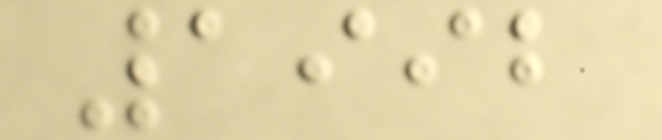1992
